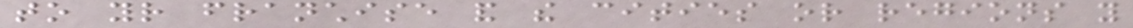to your franchise and the cities or regions you
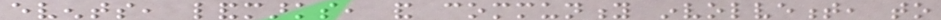events, landmarks, and community involvement, to
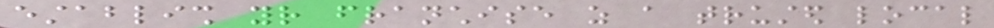establish your franchise as a trusted local
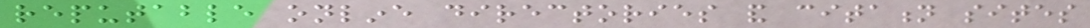reputable online directories and citation sites
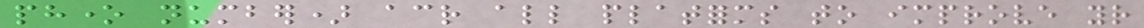phone number) across all platforms to improve your
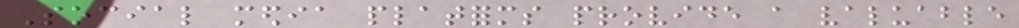Social media platforms provide a valuable
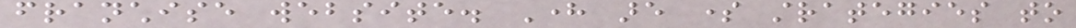franchise website. Here are some strategies to
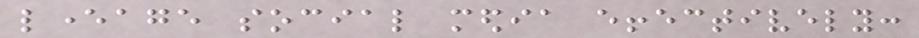leverage social media effectively:
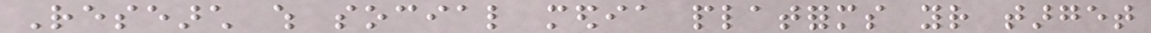Research which social media platforms your target
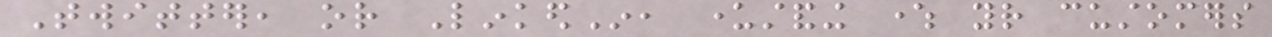Twitter, or LinkedIn, understanding where your customers
